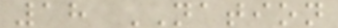18 NATION
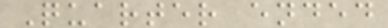Quarter ended
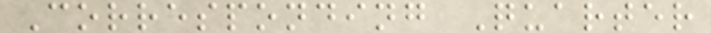Corresponding Quarter
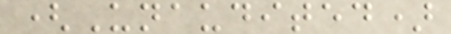(Unaudited)
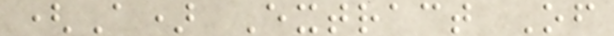(A) Extract Of
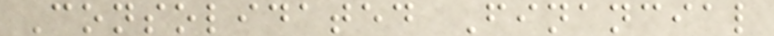Consolidated Financial
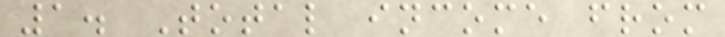1. Total income from
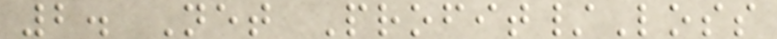2. Net Profit/Loss
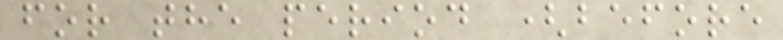for the period (before
